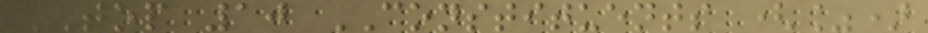TOP 10 CONSTITUENTS (%)
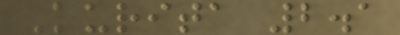Kurita 2.1
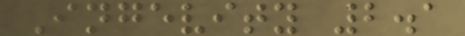Ingevity 2.1
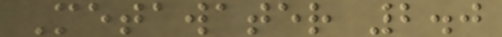Metawater 2.0
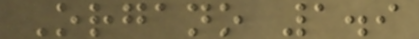Organo 1.9
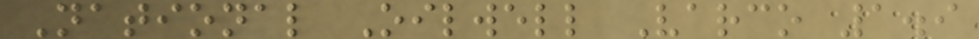National Oilwell Varco 1.9
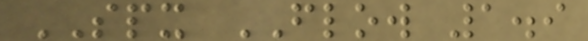SPX FLOW 1.9
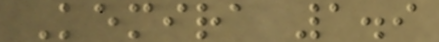Kemira 1.9
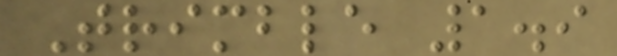Trimble 1.9
